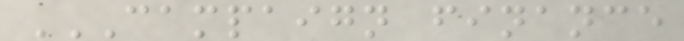CAMPAIGN FINANCE
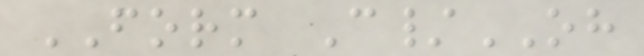FORM C/OH
